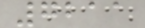7211
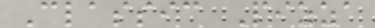Classic Pizza
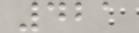421
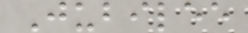Jubilee
